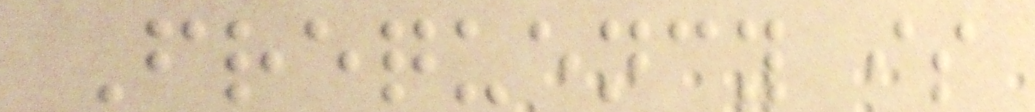Frequency is
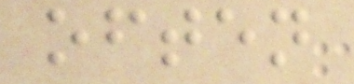often
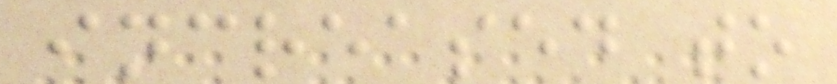increased to
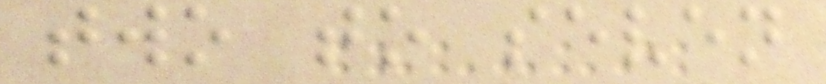two to seven
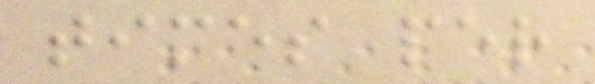times per
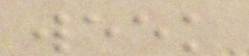week
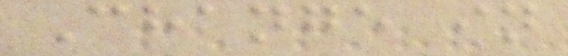Change in
